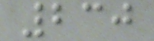230
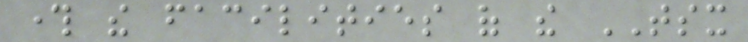through the facilities of the TSX
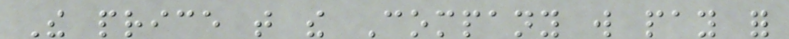The price that the Company will pay for
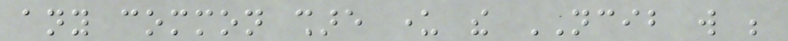any common share under the NCIB will be
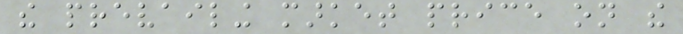the prevailing market price on the
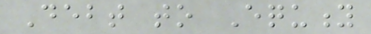Debt to Equity
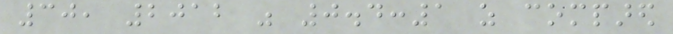30, 2012 was 0.4:1 as compared
